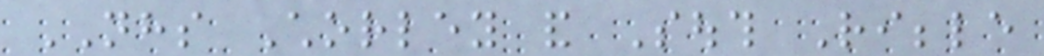NHS Chorley and South Ribble
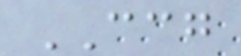CCG
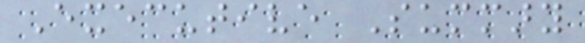Executive Summary
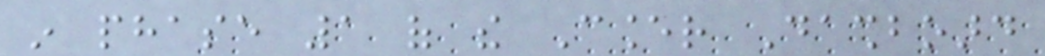in phase 1 of the Cancer Dashboard
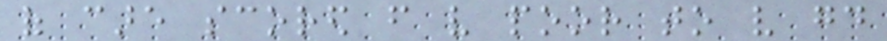of care scored from very poor to very good
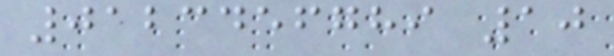0123456789 10
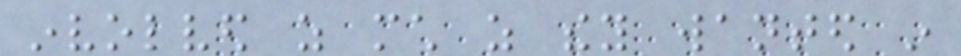involved as much as they wanted in
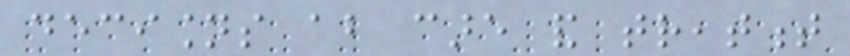decisions about care and treatment
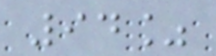94%
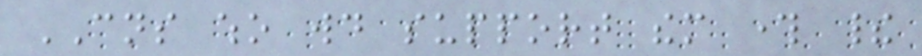CNS who would support them through their
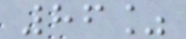86%
